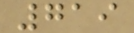719
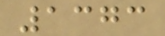1373
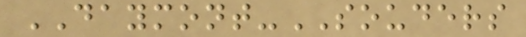DAYMONT-SOUDERS
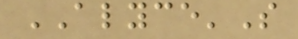ALYCE'S
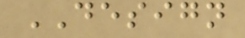DESIGN
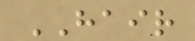HAIR
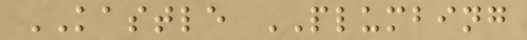KASTLE PLUMBING
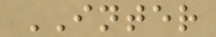INTER
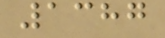1387
